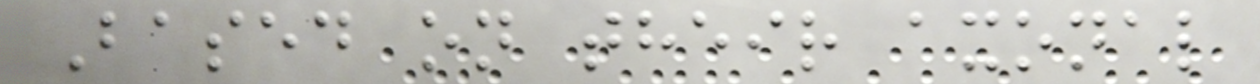Based on their axonal
